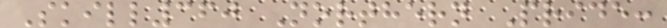Skill360 Northern Pride:
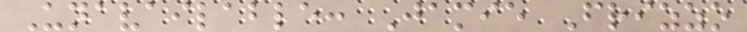Unavailable: Jamie Frizzo
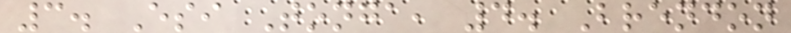3. Esi Tonga, 4. Brendon
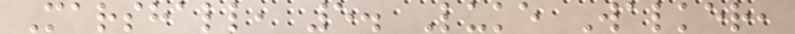Marshall, 5. Luke Walker,
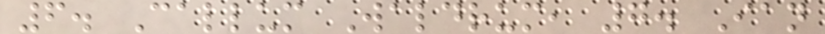6. Callum Waldrum, 7. Ian
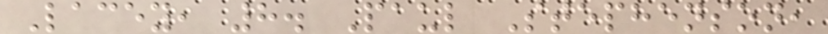Lacey, 8. Paul Stephenson,
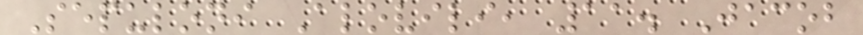Sepuloni Alovili, 11. Jacob
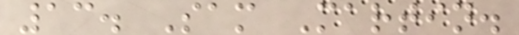13. Sam Martin.
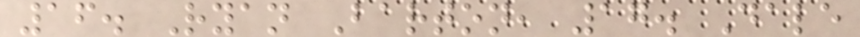16. Ryan Barton, 17. Dale
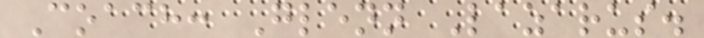Coach: Glenn Lazarus.
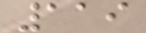119
